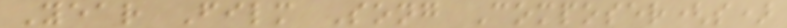Year Film Song Composer(s)
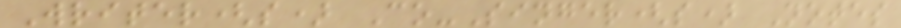Writer(s) Co-Singer(s) Notes
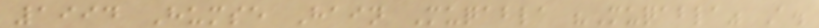1994 Humse Hain Muqabla "Muqabla" A.
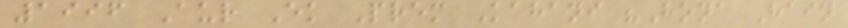1996 Aur Ek Prem Kahani "Hona Hain
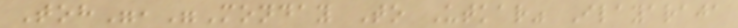Toh","Monday To Utkar" Ilayaraja
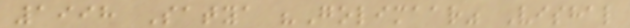1998 Satya "Golimaar" Vishal
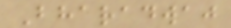Bharadwaj
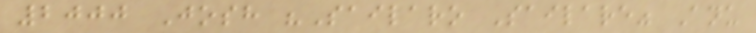2000 Josh "Sailaro Sailare" Anu
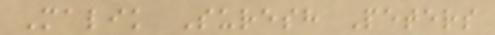Malik Suresh Peters
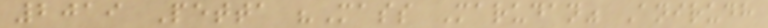2019 Petta "Mass Marudan" Anirudh
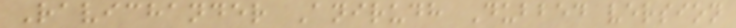Ravichander Anirudh Dubbed version
